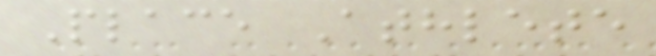Place Athlete
